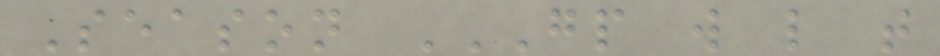Season GP W L T
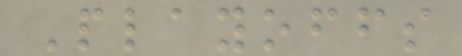Playoffs
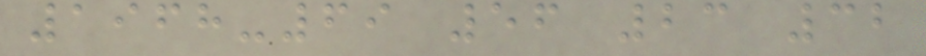1968-69 56 23 32
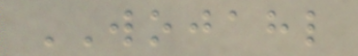WOJAHL
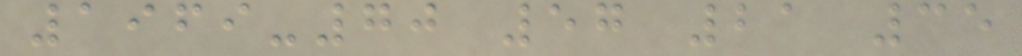1969-70 57 21 35
